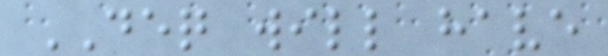DEQ will have
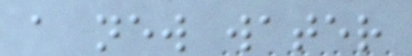a new water
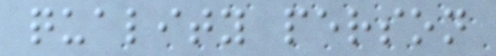quality person
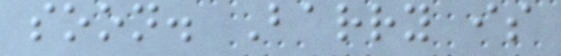soon. Barry is
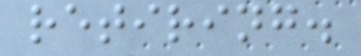retiring.
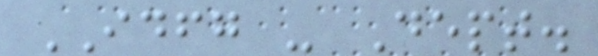IDFG - Dept.
